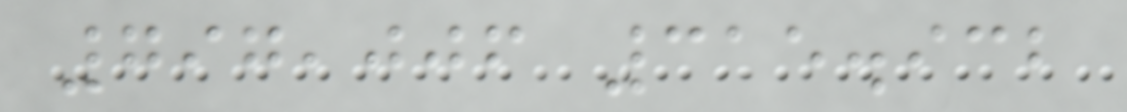797,006 315.932
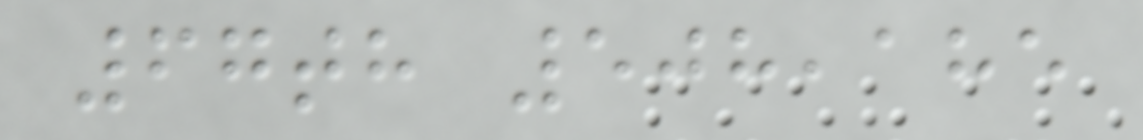67th 508,185
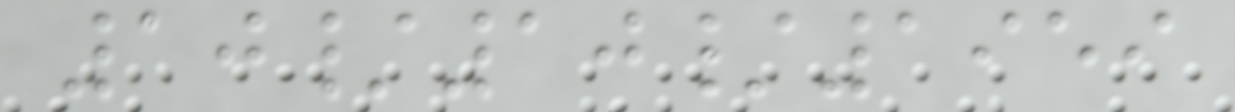10/10/1959
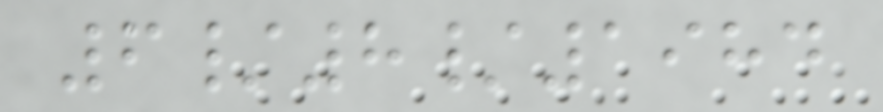6/8/1984
